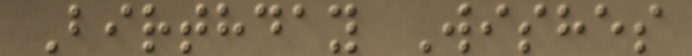Birthday Wishes
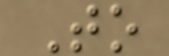To
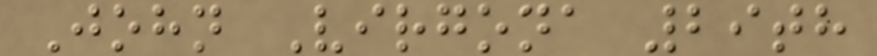John Virgona 29th
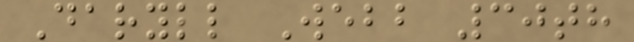Daryll Webb 30th
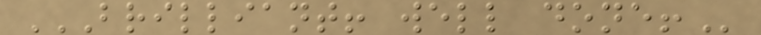BRILLIANT! WELL DONE!
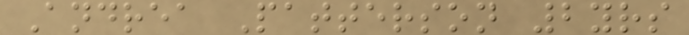Andrea Patterson 2yrs
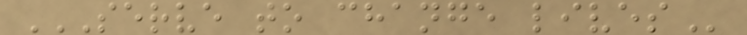SERVE TO CHANGE LIVES
